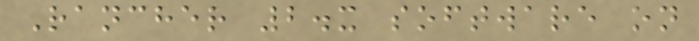Rancher 2.x software on
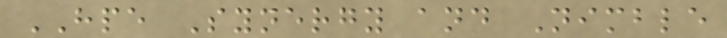HPE Synergy and Nimble
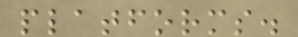platforms.
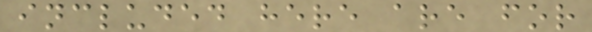included here are for
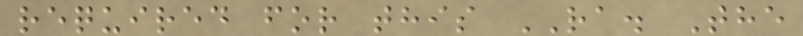required for this RA. The
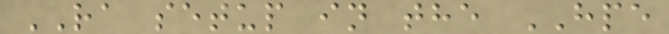RA setup in the HPE
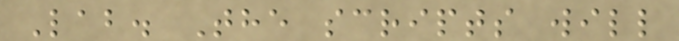Lab. The scripts will
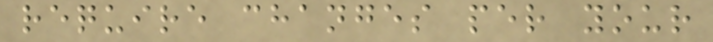require changes per your
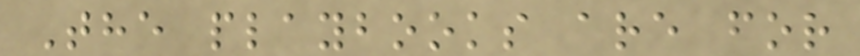The playbooks are for
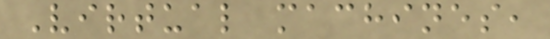Virtual machines,
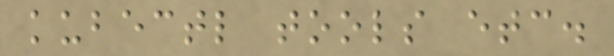kubectl tools etc.
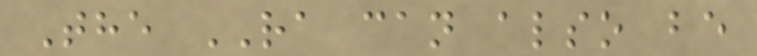The RA can also be
